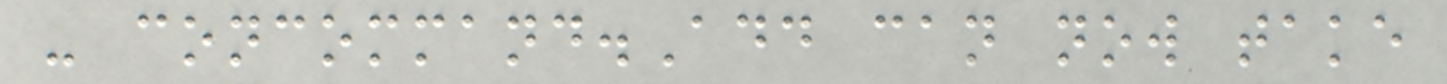- concommand.Add can now take
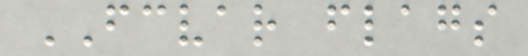FCVAR flags
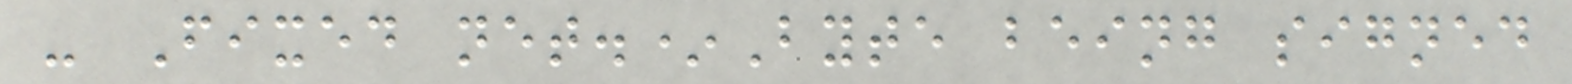- Fixed net.*Byte being signed
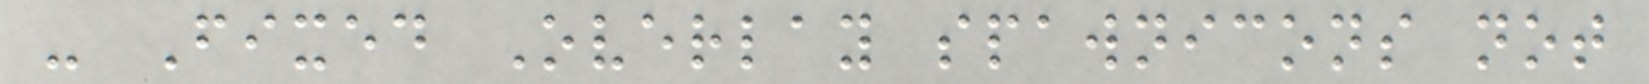- Fixed Overlay spawnicons not
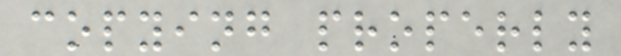copying properly
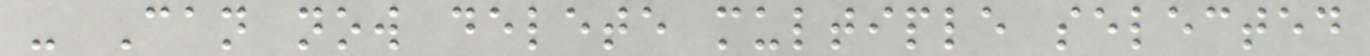- Can now delete multiple selected
